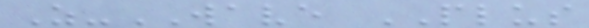Z-WAVE PLUS
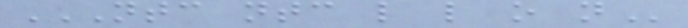NTC NTC L L O N
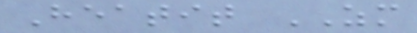Heatit ZM
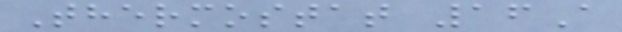Thermostat 16A
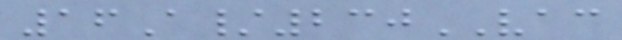16A/230VAC
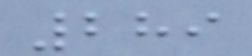289
